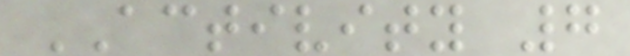ACTIVITY 7
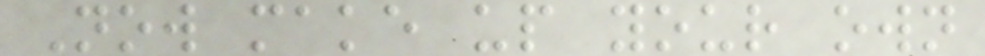Now make up your own
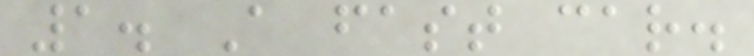1. A fast car.
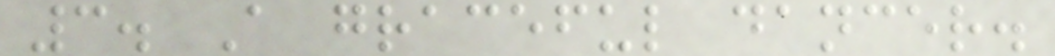3. A graceful dancer.
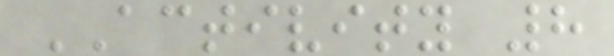ACTIVITY 8
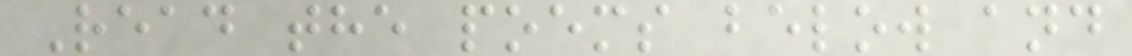Read the poems below and
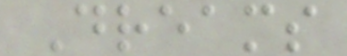Dreams
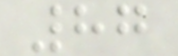87
